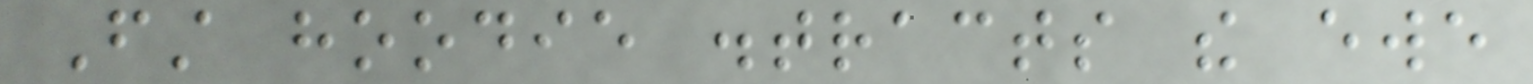First hoodie distracts the ewe
